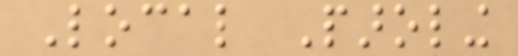Local Paroling
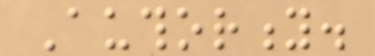Authority.
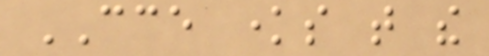CCE knows that the
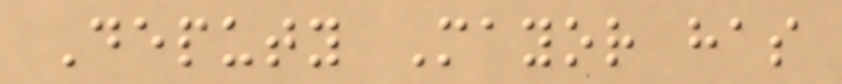Deputy Mayor has
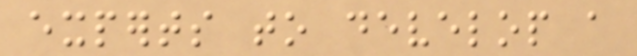experts to develop a
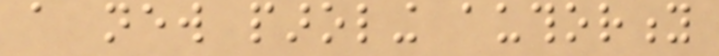a new paroling authority
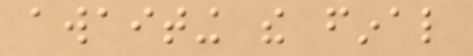awaiting the final
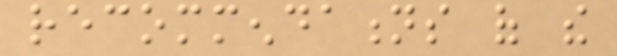recommendations of the
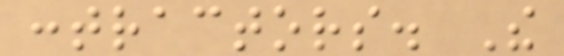contractors. The
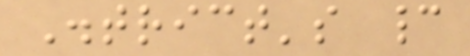District's cannot
